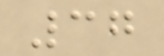37
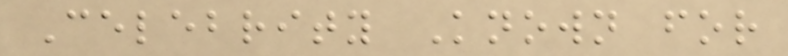Celebrity Known for
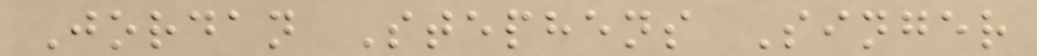Jordan Stephens Singer
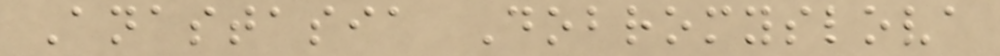Anastasia Dobromyslova
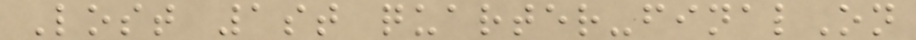Lost 1st quarter-finalOn
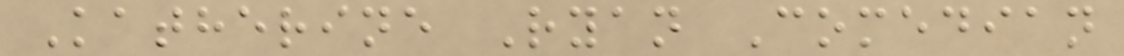Katherine Ryan Comedian
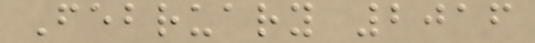February 2016
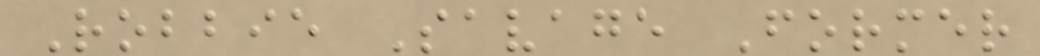Robbie Savage Former
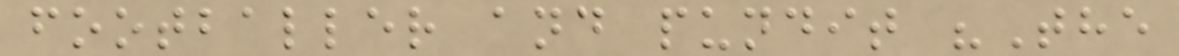footballer and pundit "The
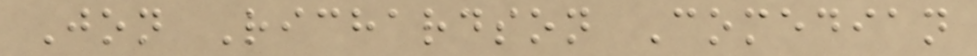Jon Richardson Comedian
